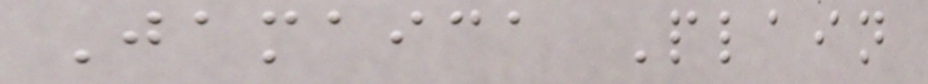Jamaica Plain
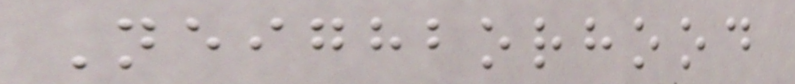Neighborhood
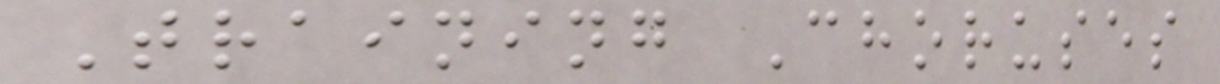Training Choruses
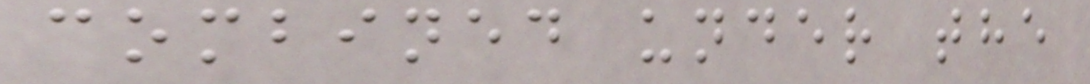combined under the
